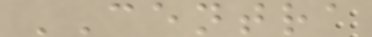CENTRA
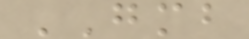GMB
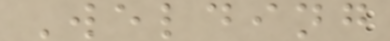Welding
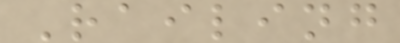Railing
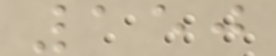150
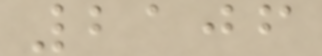2106
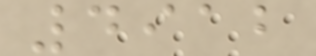4912
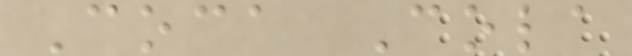Coca Cola
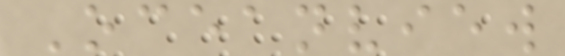Oceanview
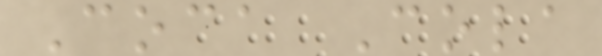Coca Cola
